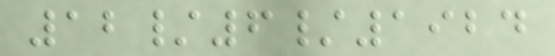12/6/1924
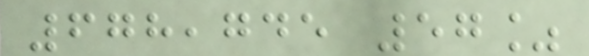678,745 57%
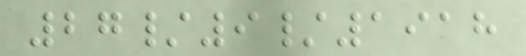27/9/1918
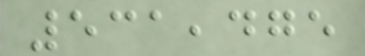531,475
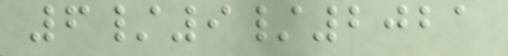6/9/2021
